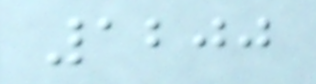1200
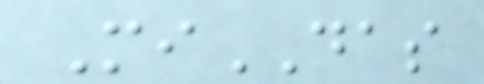MiDAS
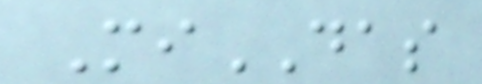MiDAS
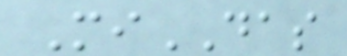MiDAS
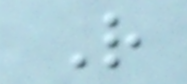R
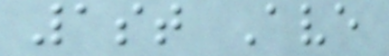1st Ave
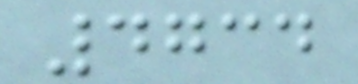4734
